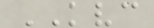KVC
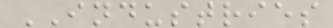INDUSTRIES
